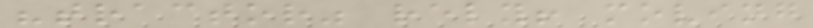"tractor" rely! moving
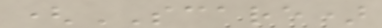(SCARE)
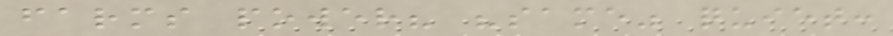farms power? "same" quiet:
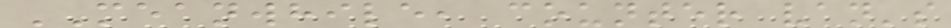MEANWHILE, counter van's
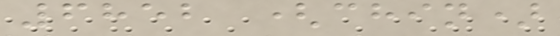6852 (chin)
